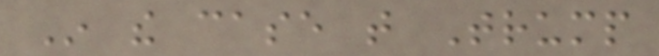In the case that Trump
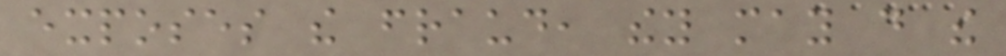exposes the fraud, they may do the
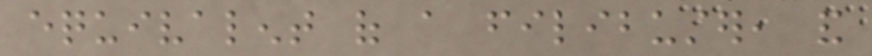equivalent of a filibuster, and
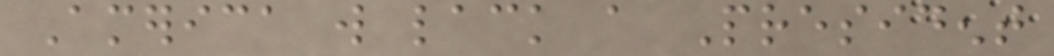America will lack a President
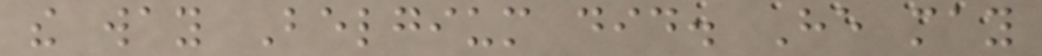the way Belgium did. He may
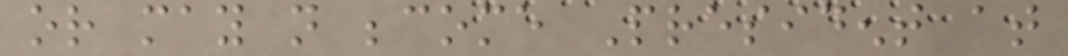or may not become President at
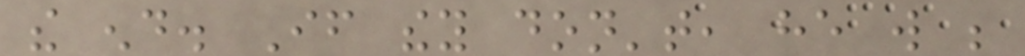the end. If they don't, he will be
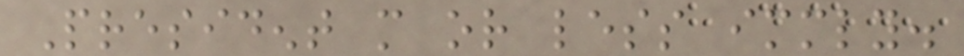President more or less immediately.
